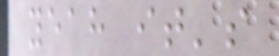yeah it's
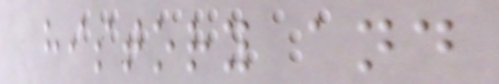history and
